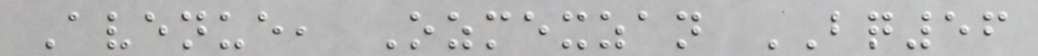Avenue, Ozmexzan BQ56
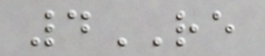4RE
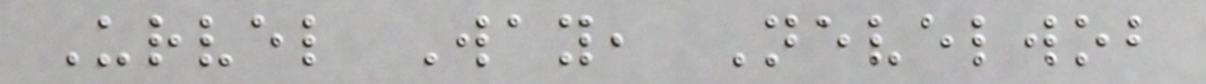Urvel Way, Nevelwob
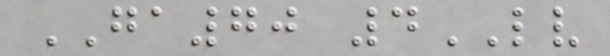GA70 4LV
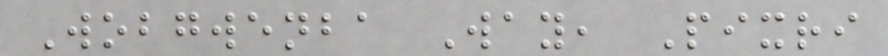Wobgwenba Way, Pixri
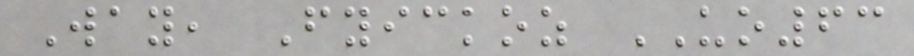Way, Fyickoz UO63
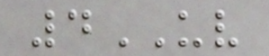4UV
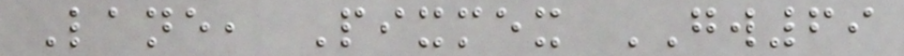Lane, Pixmex GW69
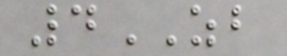4ZB
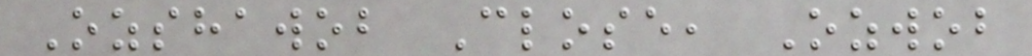Ozshawob Close, Ozwob
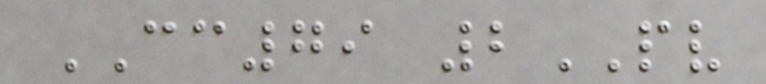CC79 2PV
